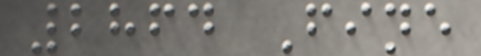2864 Fine
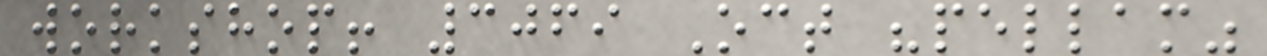workshop! 3069 Oct "pellam"
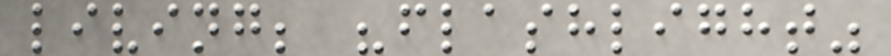living; "flashlight"
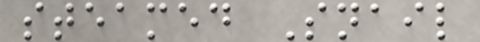steamed Snail
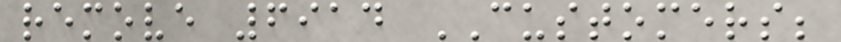remove 6914 CUSTOMERS;
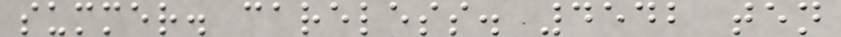summer. careless. 4542 ten
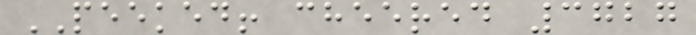PEEKED! cheered 3727
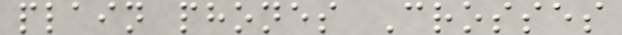plain phones Crosses
